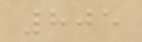805
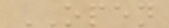OPEN
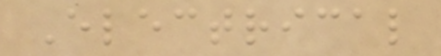Electrical
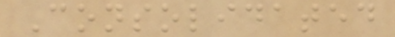Consolidated
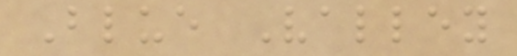Blue Valley
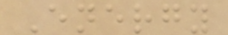Energy
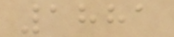1881
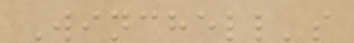Winchell's
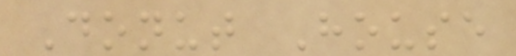Donut House
